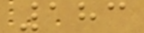183
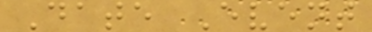Date Event
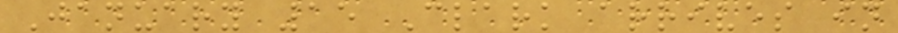January 15 Clark arrives in
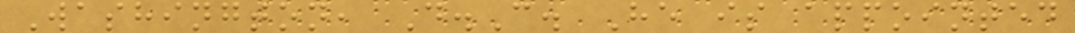Washington, D.C. He is appointed
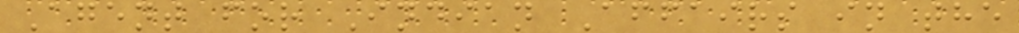Agent for Indian Affairs in the
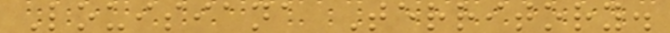Louisiana Territory.
